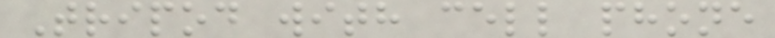Tripod with cell phone
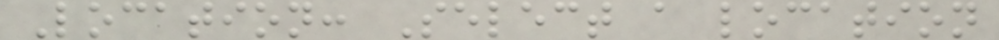Location: Select a location
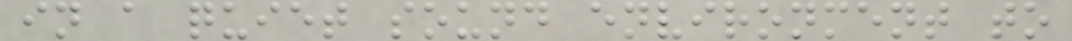in a quiet sound environment to
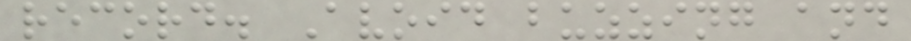record. Avoid buzzing and
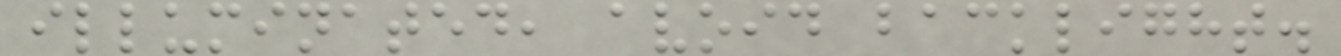illuminated, avoid backlight.
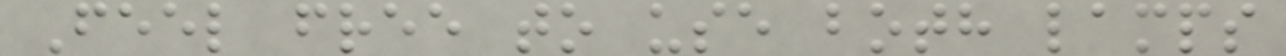Feel free to use both lamps
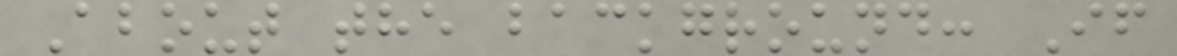About the background: If
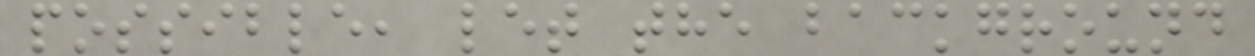possible, let the background
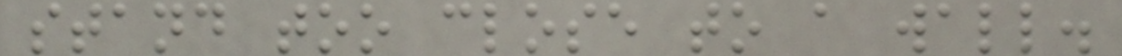stand too close to a wall.
